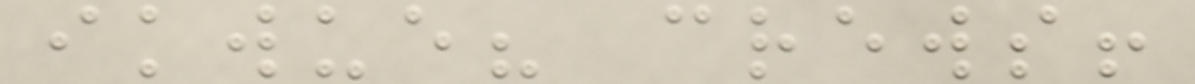ikwue? crews!
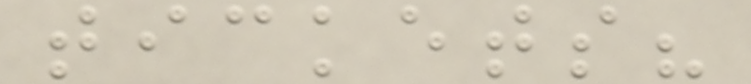tickets?
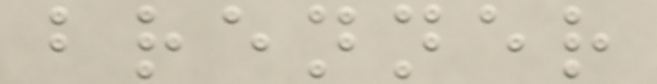brenner
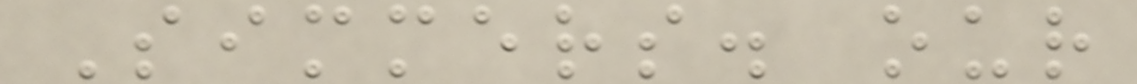Simmers. our
